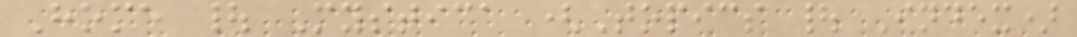Home | Mystica (Topics | Index)
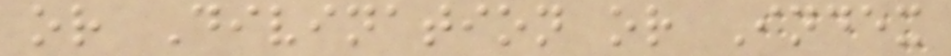or Divination or Index
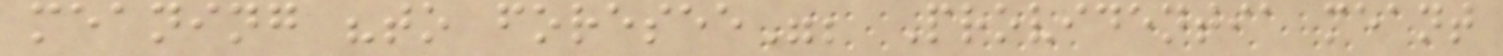meaning "to foresee"; Providentia meant
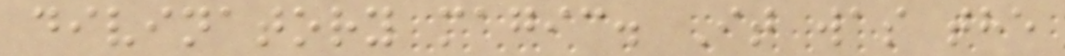divinatory magic. It was the
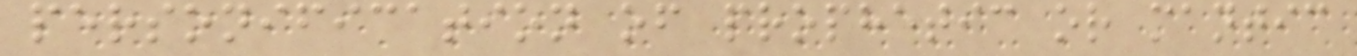personification of prophetic or mantic
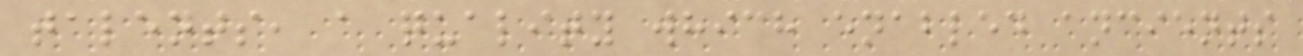talents, a quality which enabled ancients
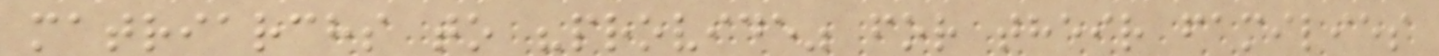matriarchs to "provide" for their families
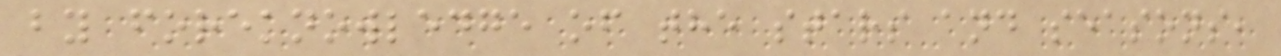by foreknowledge of the stars and seasons,
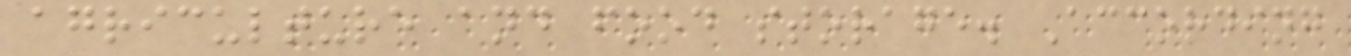agriculture and food storage. According
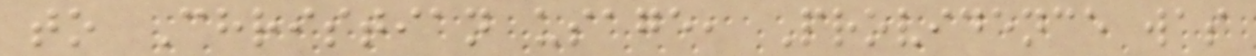to Christian usage, Providence was
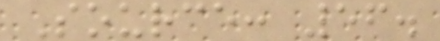Source: 56.
